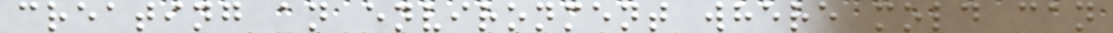creating an environment where mold can
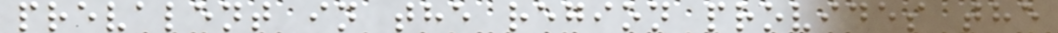prevalent in the region provides the
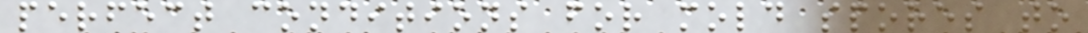perfect conditions for mold spores to
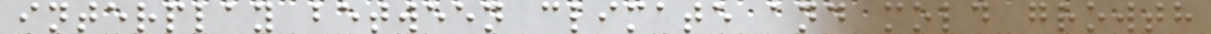interplay between climate and mold growth
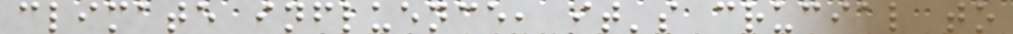climate influence, it's crucial to
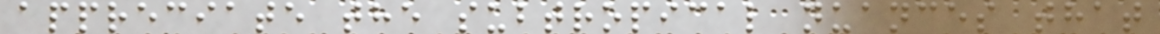appreciate the subtropical nuances that
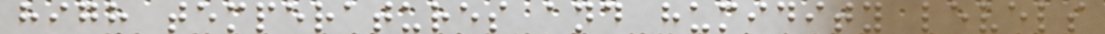high temperatures and humidity levels
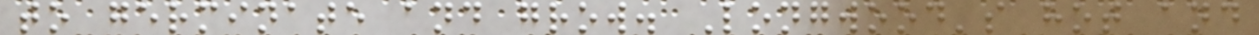to germinate and grow. Longwood's hot and
